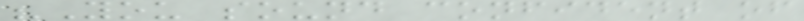"You sound confident of
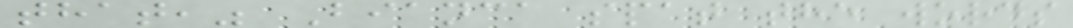that," Bianca spat the words
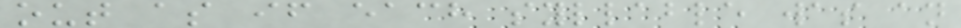out as if each syllable was an
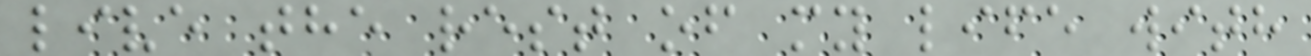live the rest of my life with
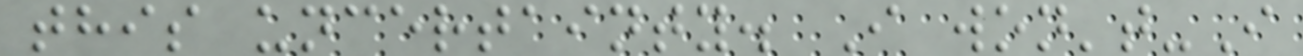this uncertainty. I won't-I
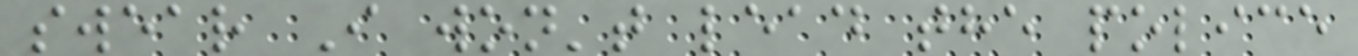swear I won't lead the police
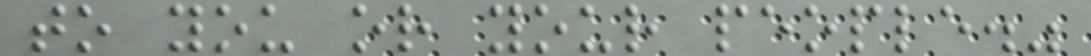to you or your people."
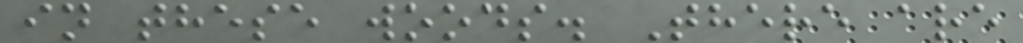in these woods. There are
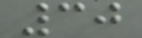30
